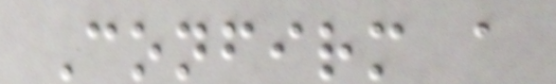Confirm a
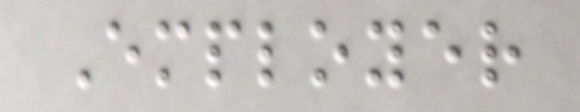Employer
